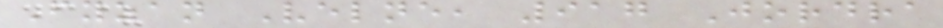Fyzan Velne, 917 Jordra
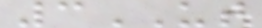3UT
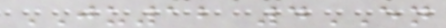JU12 4EN
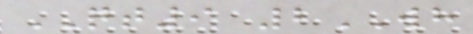QT9 2WH
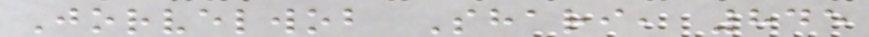Jorvelwob Shari, 845
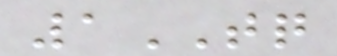1TQ
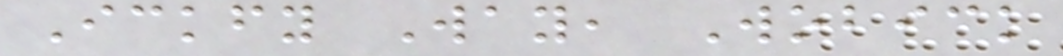Ickfy Way, Wobick
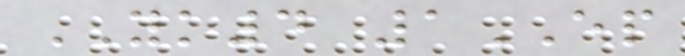YK4 1EP
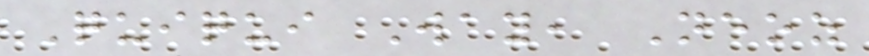Quiqui Way, Neoz
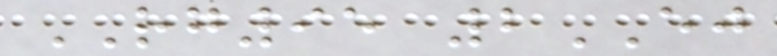RG95 2EJ
